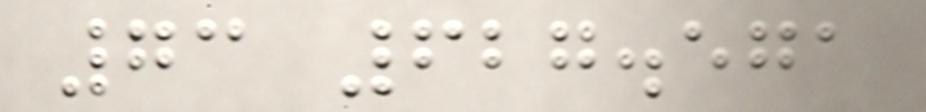73 627.571
